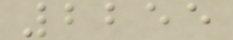2255
